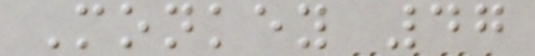Monkey 47
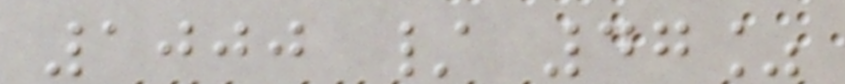1000 / 47%
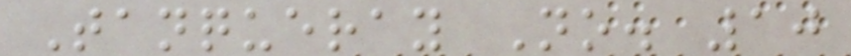Tanqueray No. 10
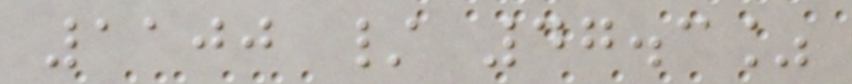1100 / 47.3%
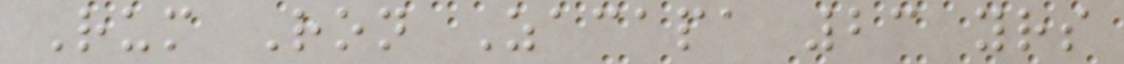Rum Ron Zacapa 23 yrs
